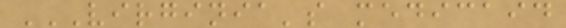VIRGINIA'S MEDICAID
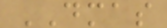DMAS
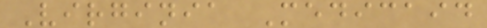Virginia Medicaid
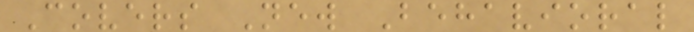Covers New Behavioral
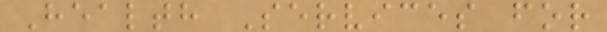Health Services for
